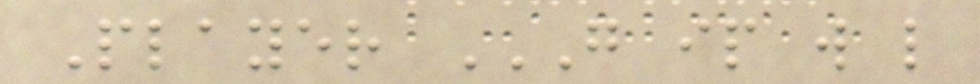Player G IP W L
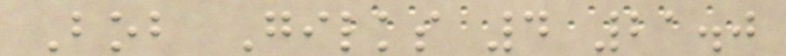Bob Gilks 4 21.0
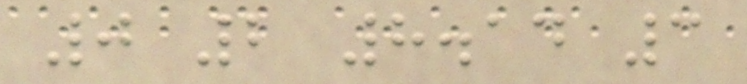0 2 8.14 3
